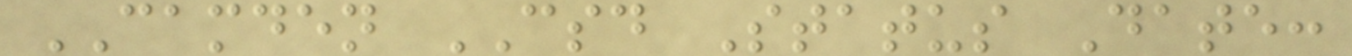CAMDEN CSD Status Date:
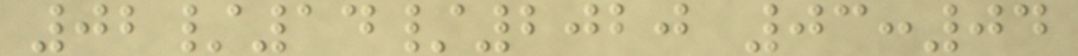02/14/2020 03:04
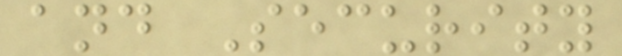and Security
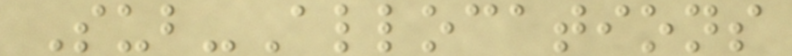Sub-Allocations
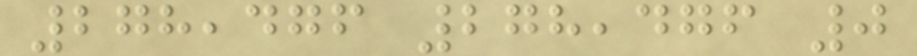278,476 278,476 0
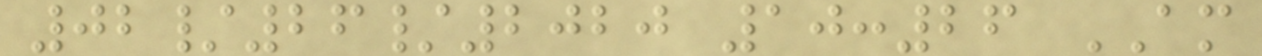02/26/2020 10:26 AM
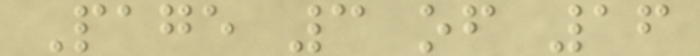Page 3 of 16
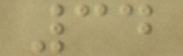34
